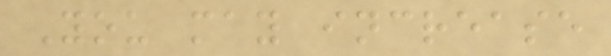You may increase
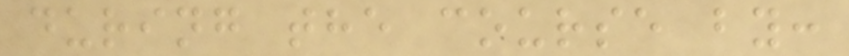during the course by:
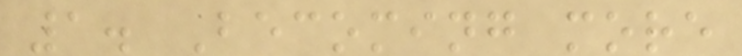1. Becoming more
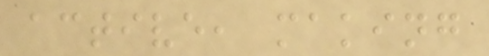active, making
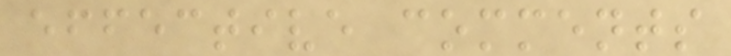effective comments
